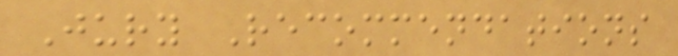Jury Recommendations
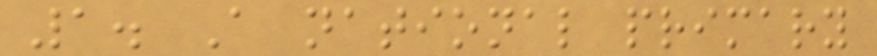1. A national primary
